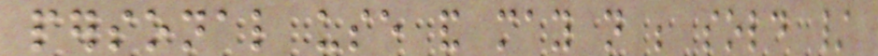personal use and may not be sold /
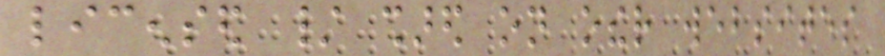licensed / shared on other websites
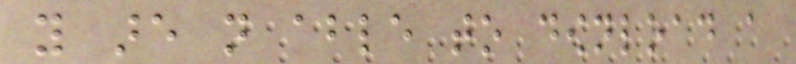you are not able to download a
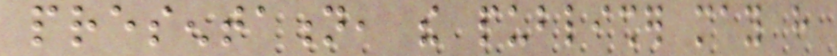presentation, the publisher may have
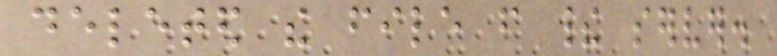deleted the file from their server.
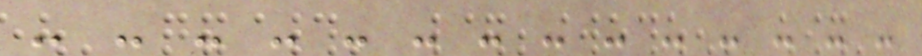- - - - - - - - - - - - - -
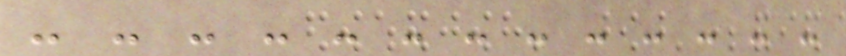- - - - - - - - - - - - -
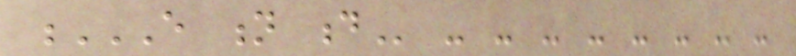E N D - - - - - - - -
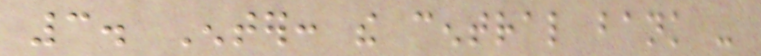3. Enter: the central bank -
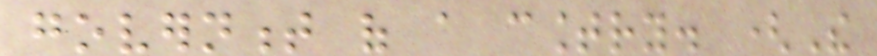government of a country. (The
